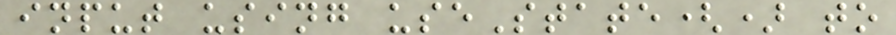input using useState() to
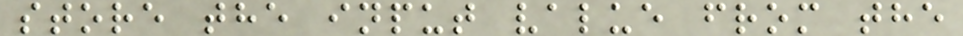store the input value from the
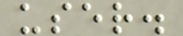user.
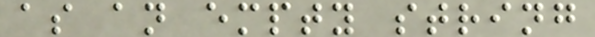as an empty string
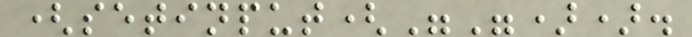(setinput("")).
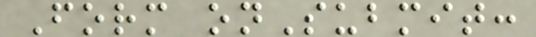Form onSubmit:
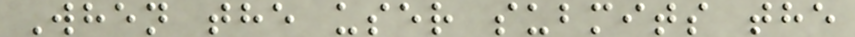When the user submits the
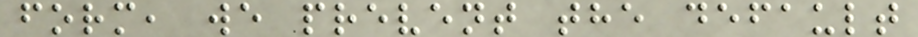form, we prevent the default
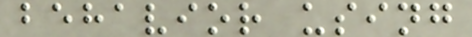behavior using
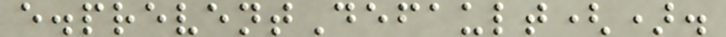e.preventDefault().
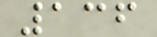136
